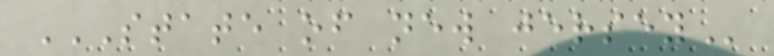STATE OF NEW JERSEY
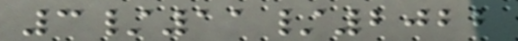3/11/2022
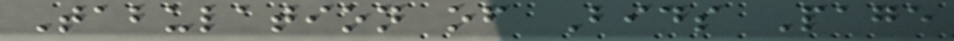Tabulation of Bids Page
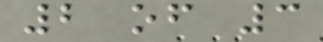2 of 3
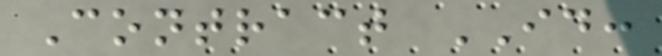Contract ID:
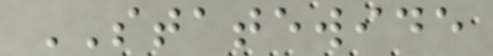STATEWIDE
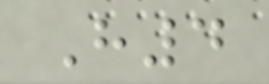H4
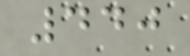440
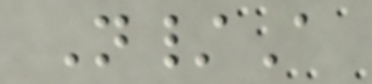N/A
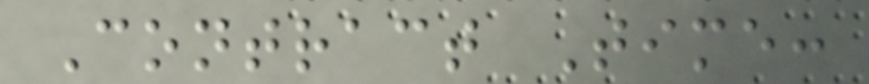Contract Time:
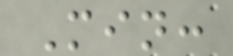Min:
